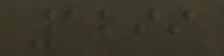1299
